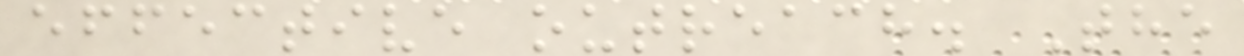effective outreach. The
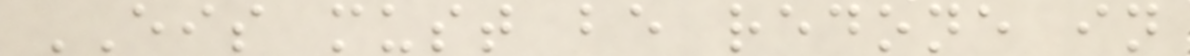EIS must be redone in
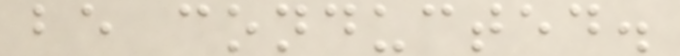be conducted.
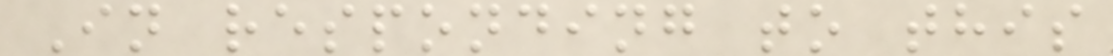In responding to this
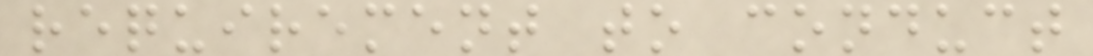requirement to conduct
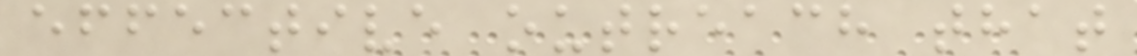effective outreach that
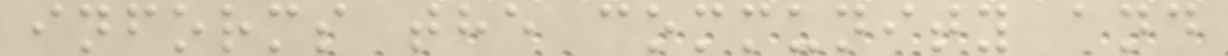informs the community and
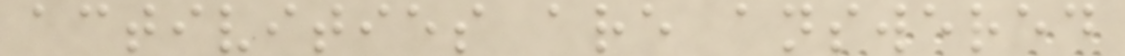activities are answered
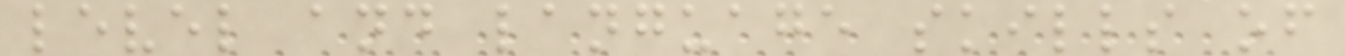level and language skills of
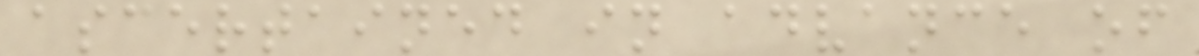ascertained in advance of
